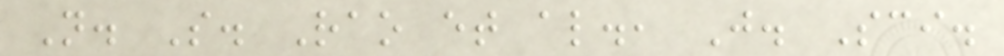N. S. Rao et al., J. Sci.
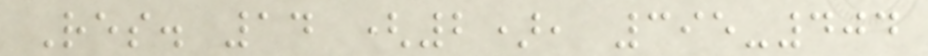Res. 14 (2), 395-404
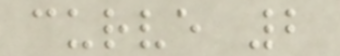curve 2
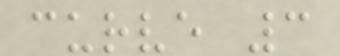curve 3
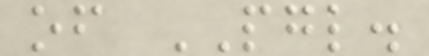of PGL.
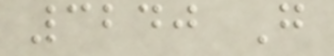3240 G
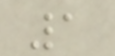1
